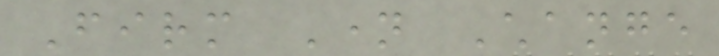Firm Name Change
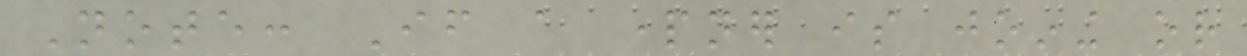Note: If a partner is joining or
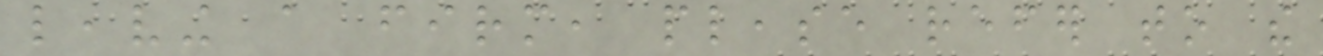leaving a firm, please refer to the
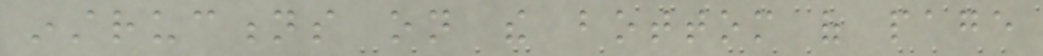instructions on the bottom of page
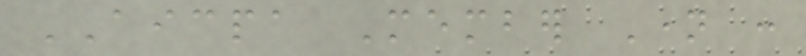AICPA Member Name :
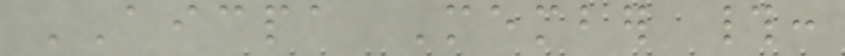AICPA Member #:
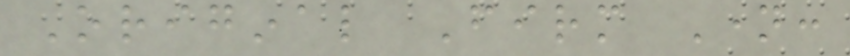Original Firm Name:
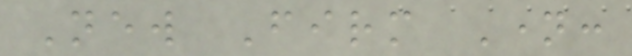New Firm Name:
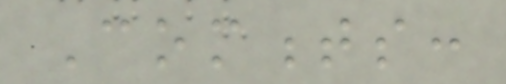Comments:
